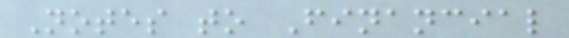Notes to Financial
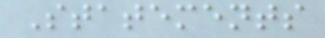Statements
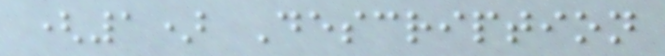(1) Description
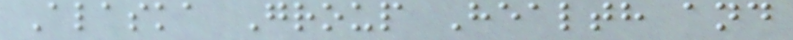Alaska Group Health and
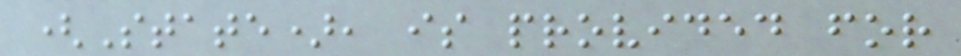(State), is provided for
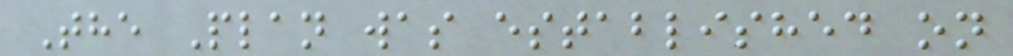The Plan was established on
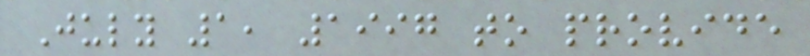July 1, 1997 to provide
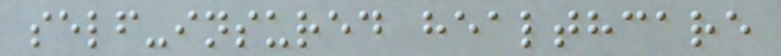self-insured healthcare
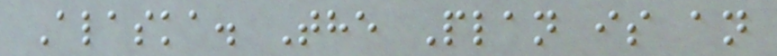Alaska. The Plan is an
